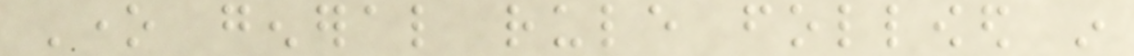One general rule followed in
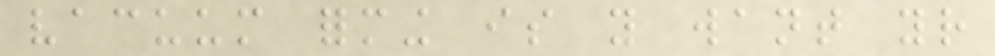vacuum forming is you want your
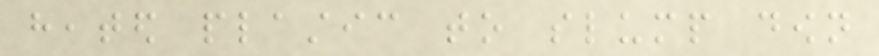heated plastic to slump down
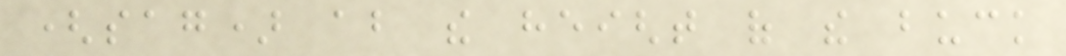(sag) about the height of the buck
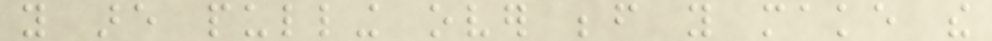you are pulling over before you make the
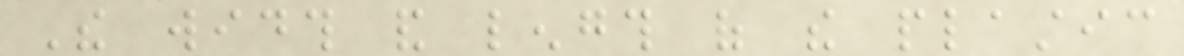The width and length of the plastic
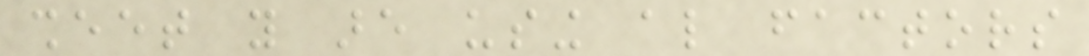sheet you are using also factors
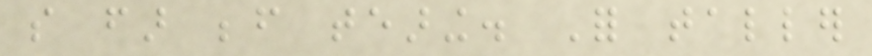so far before tearing. For taller
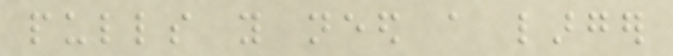pulls you need a larger
